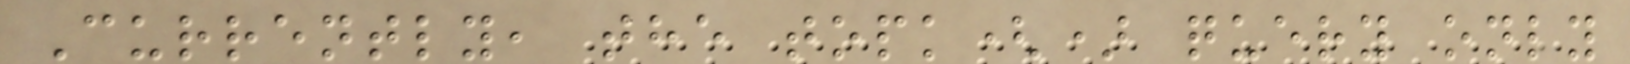Currently, the topk() query only
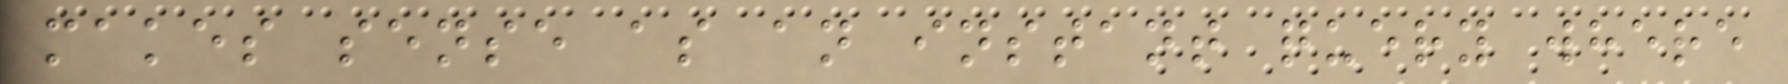makes sense as an instant query where
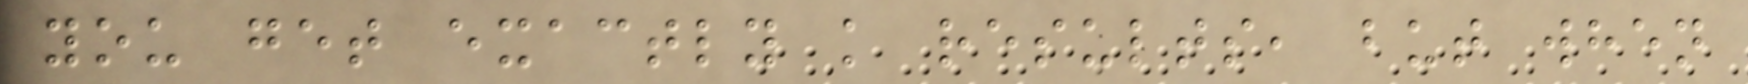you get exactly k results, but when
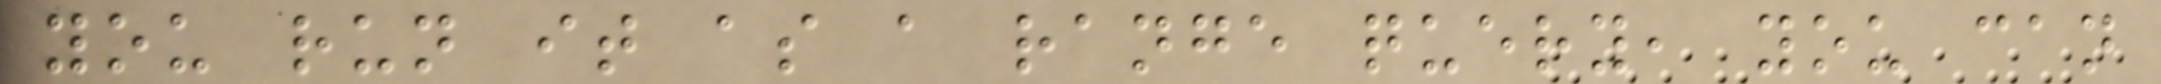you run it as a range query, you can
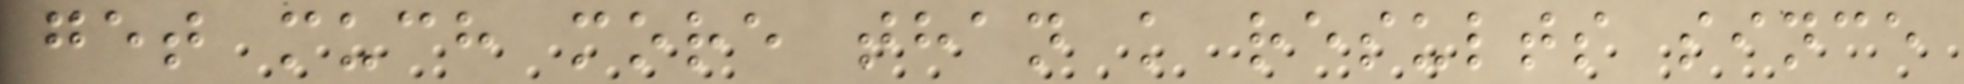get much more than k results since
